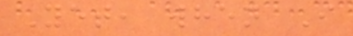Yet, when I
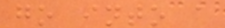go into a
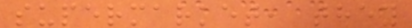supermarket, they
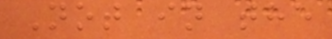Not in the
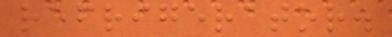refrigerator.
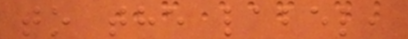to the label,
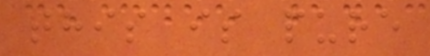this is pure
